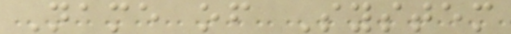Name of System
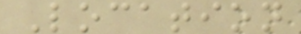Location
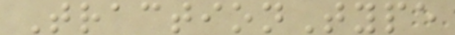TractionType
